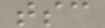tsc
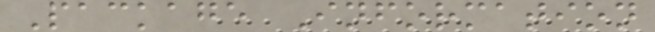Package Information
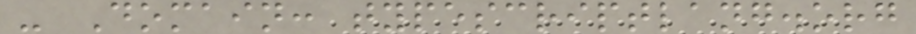- Domain: typescriptlang.org
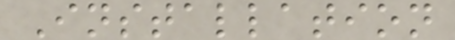Installation
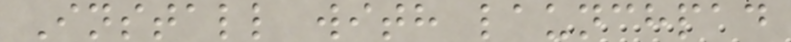Install with launchpad
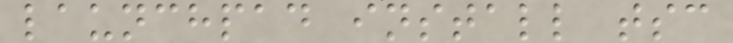launchpad install tsc
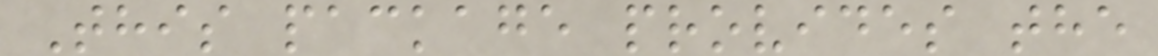This package provides the
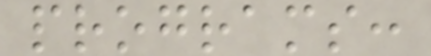programs:
